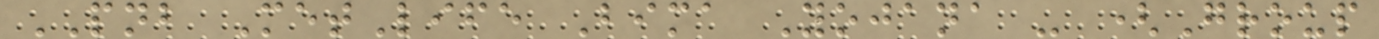PNB MetLife Bima Yojana - (Group
